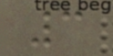3
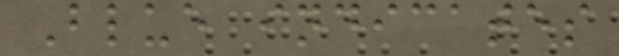Blue indicates
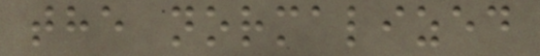the normalized
